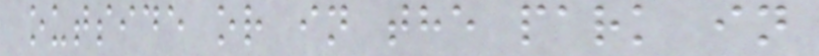outside or in the park in
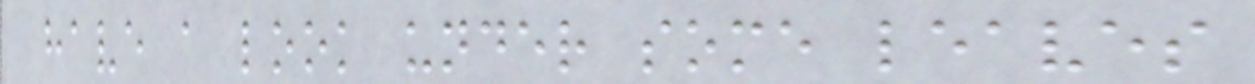have a look under some leaves
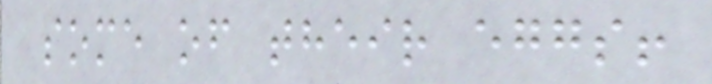some of their eggs!
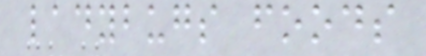ladybugs foods
